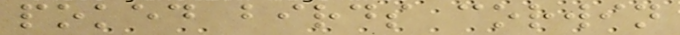poked birds corwin
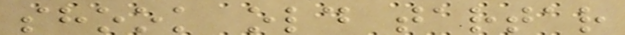shook old tartar
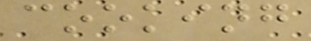cooking
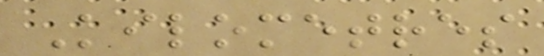Kilometres
